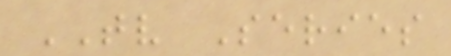TV Series
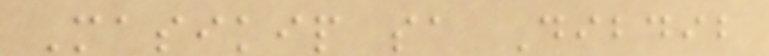Masikip sa Dibdib
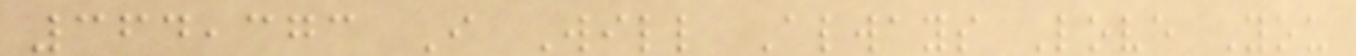364,373 I Will Always Love You
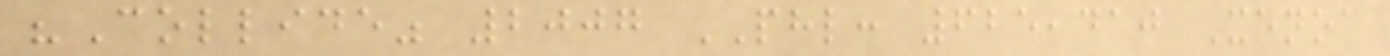"Collide" 2007 PHL: 625,410 Xenoa
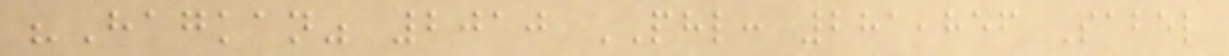"Hagkan" 2010 PHL: 281,856 Sabel
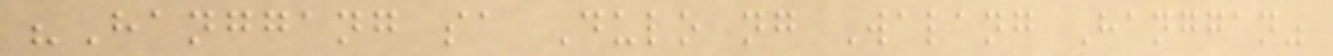"Hanggang sa Dulo ng Walang Hanggan"
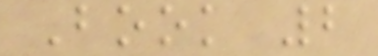Book 2
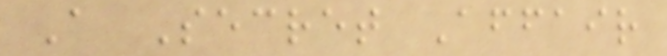A Secret Affair
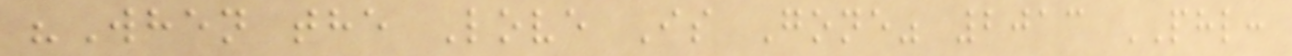"When the Love Is Gone" 2013 PHL:
